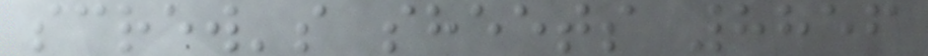screw's sheets 8856
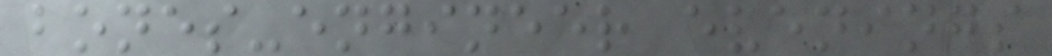bones-engineer evenings
